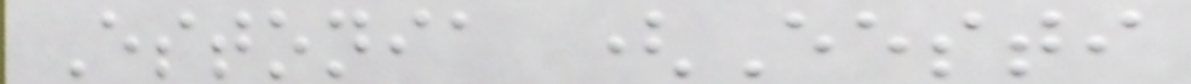Estonia (Eesti
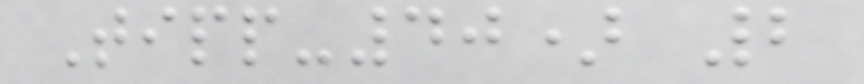Tipp-40) 2
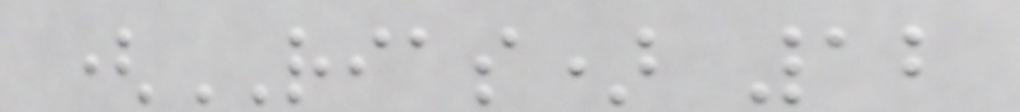(RIAS) 12
